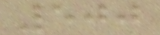500
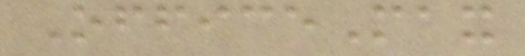OfficeMax
